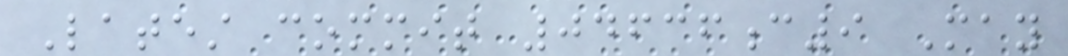Latest commit 04636c9 May
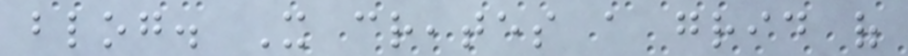blog. It creates a grid of
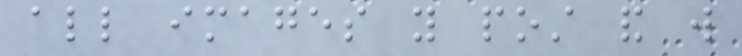all images you post and will
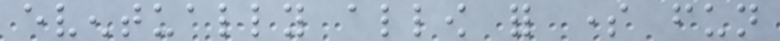eventually allow for some fun
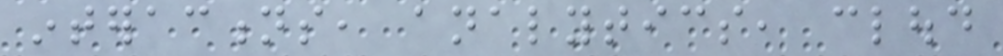interactions, analytics, cloud
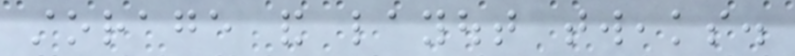storage and layout tweaks.
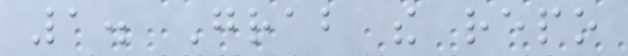1. Grab the repo
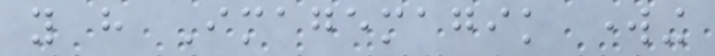you have Imagemagik working
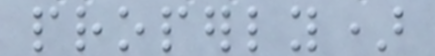properly)
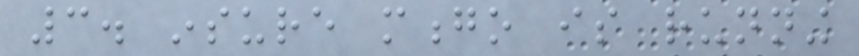3. insure mongo is running
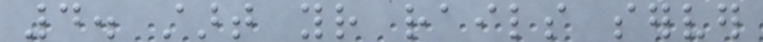4. start your rails server
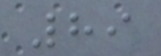89
